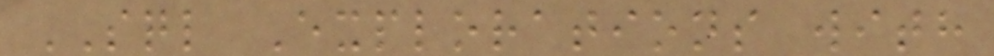SQL Explorations with
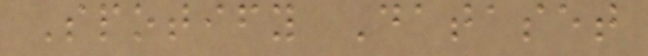Spotify Dataset
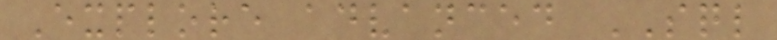Explore advanced SQL
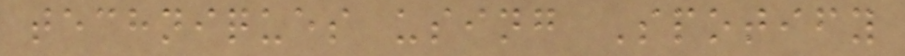techniques using Spotify
